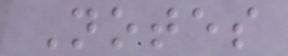Notes
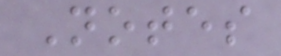Notes
